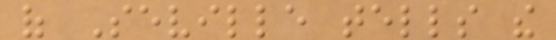of Seville tells the
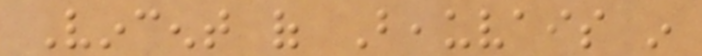Vincent of Beauvais in
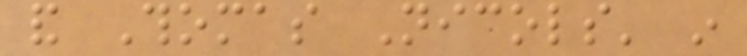and Thomas Nicols' in
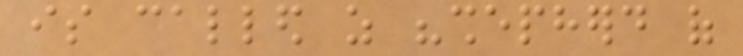is called as "shepherd of
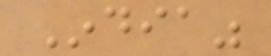India"
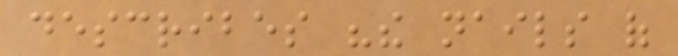describes "the nails of
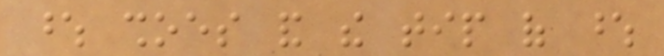whose shoes and the tip of whose
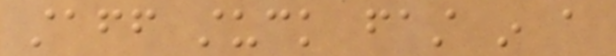staff stuck fast in a
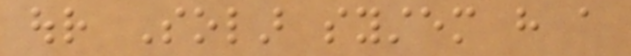our Solar system have a
